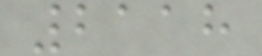2118
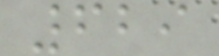629
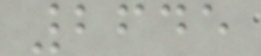2645
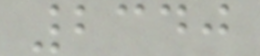2340
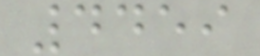4459
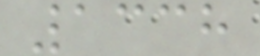1338
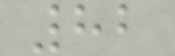82
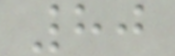80
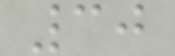30
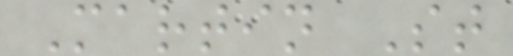Martin St
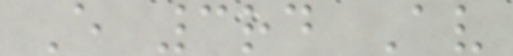E 3rd Av
